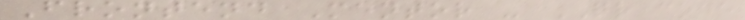Frontend Mentor - QR code
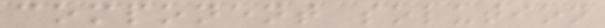component solution
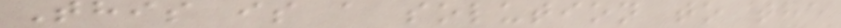This is a solution to the
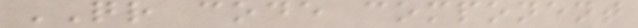QR code component
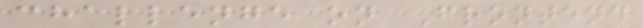challenge on Frontend
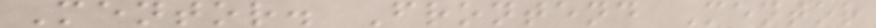Mentor. Frontend Mentor
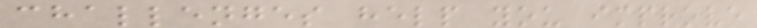challenges help you improve
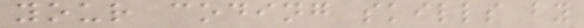your coding skills by
